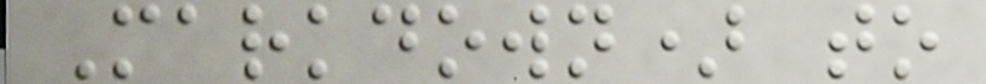Markdown) to
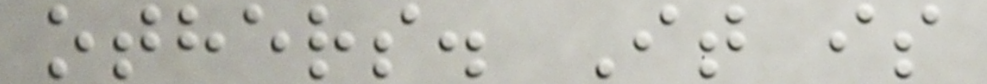others. It is
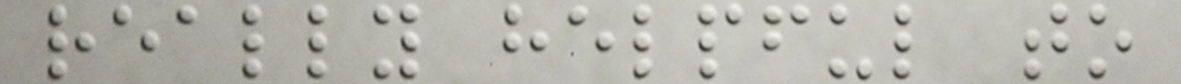really helpful to
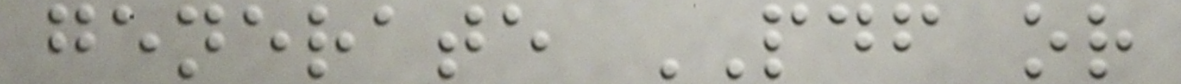generate PDF or
